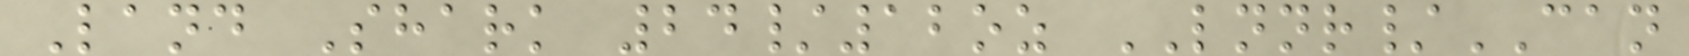Land Shark 24/12oz LNNR/CAN
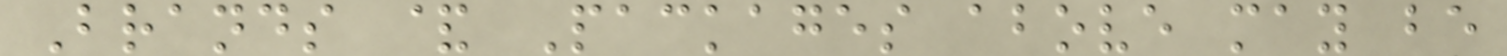Brands & Packages above may be
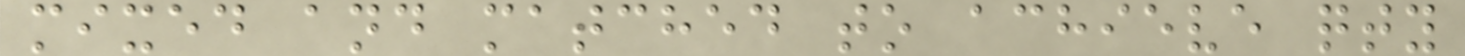mixed and matched to achieve qty
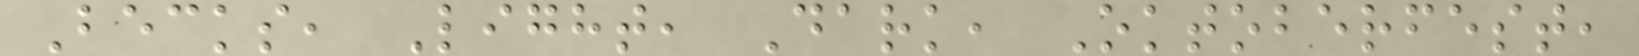Becks, Light, Dark, Oktoberfest,
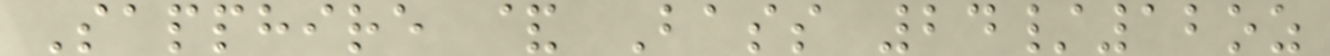Sapphire & Bass 24/12oz
